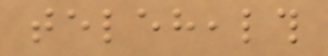telehealth
